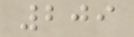209
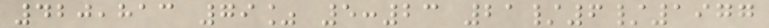420,813 79% 5:23 21/6/1977
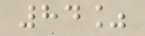84%
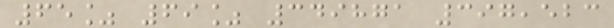65% 69% 349871 397,523
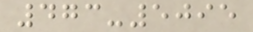473-5095
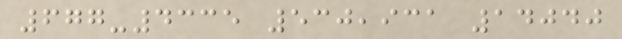677-4335 530,931 14040
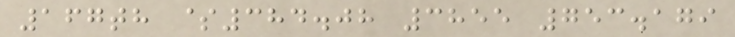167th $384.08 3855 753.179
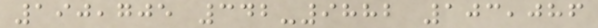190,705 342-9882 103,086
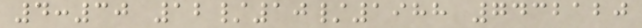4:30 12/10/1988 7432120
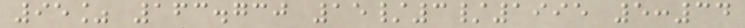95% 163.730 15/3/1995 5:34
